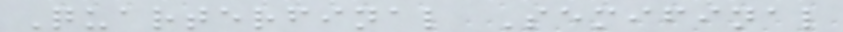Quarterfinal Semifinal
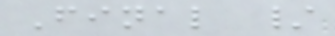Final /
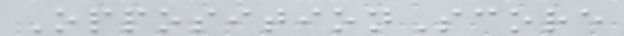OppositionScore
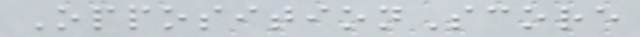OppositionScore
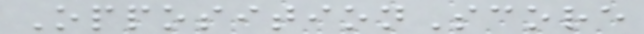OppositionScore
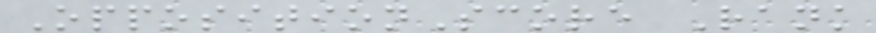OppositionScore Rank
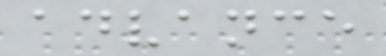advance
